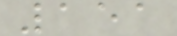151
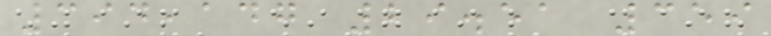394,147 29.51 359
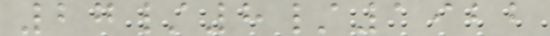27/8/1922
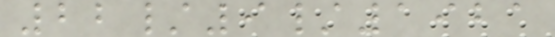22/9/1921
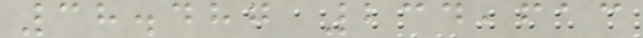38.487 234,613
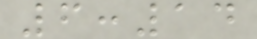6:14
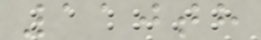110th
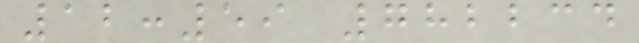12:59 782234
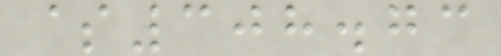$308.73
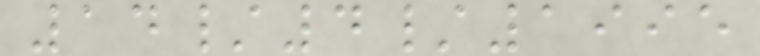14/4/1995
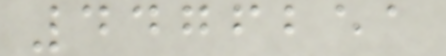4476251
